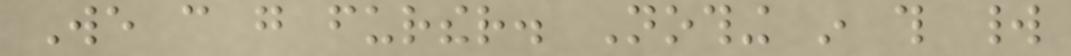We can go further. Nothing in this world
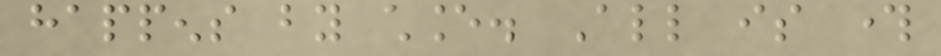happens by chance. All is through
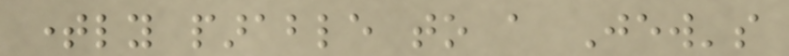timely parable to a Jew's
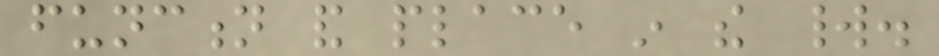function and place in the world.
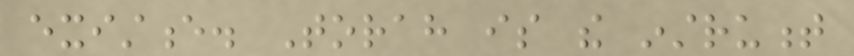existence. Torah is the instrument
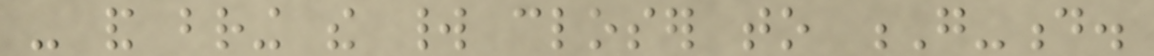- and bring the world closer to G-d.
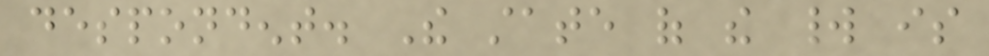despondent. The state of the world is
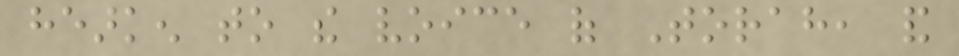hearken to the voice of Torah, and
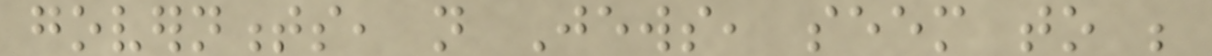governments, not Jews, seem to be
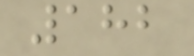182
